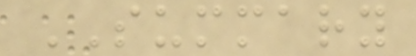SUMMARY
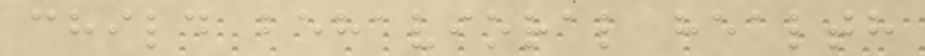child behavioral health
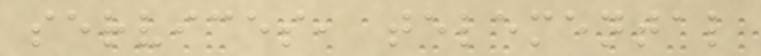services, telemental
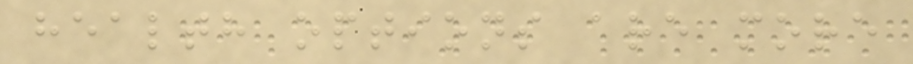health options are more
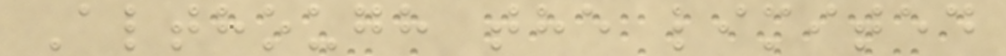Although the limited
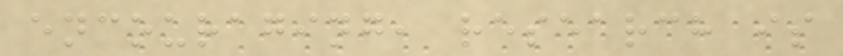encouraging, research is
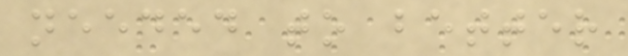needed to better
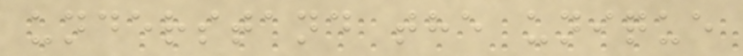understand the unique
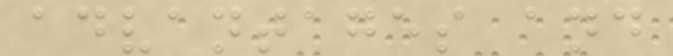advantages and
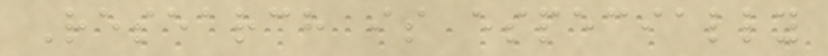Research is especially
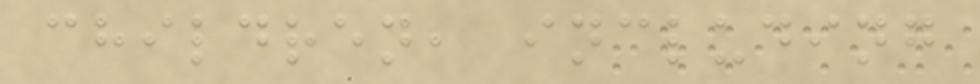children, including
